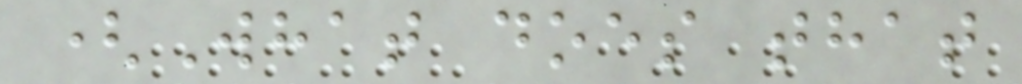(What does that
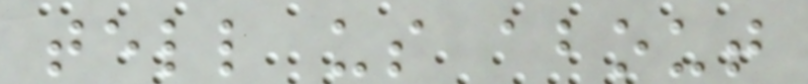tell us about
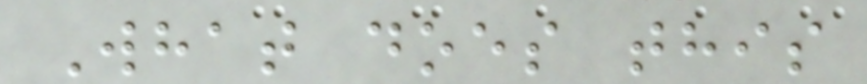What does this
